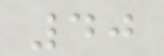40
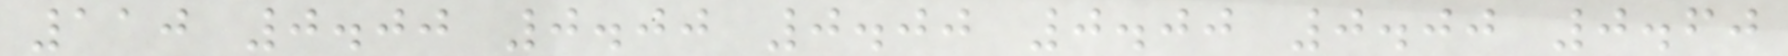110 0.00 0.00 0.00 0.00 0.00 0.60
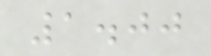1.00
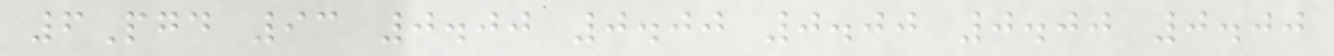6Pgd 93 0.00 0.00 0.00 0.00 0.00
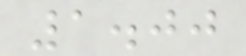1.00
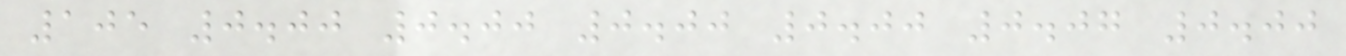105 0.00 0.00 0.00 0.00 0.07 0.00
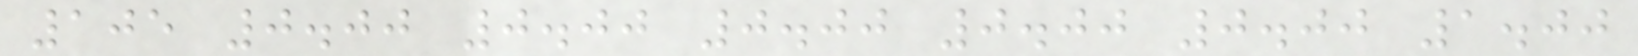105 0.00 0.00 0.00 0.00 0.00 1.00
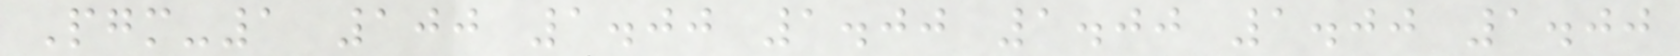Pgm-1 100 1.00 1.00 1.00 1.00 1.00
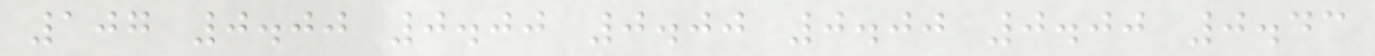107 0.00 0.00 0.00 0.00 0.00 0.43
